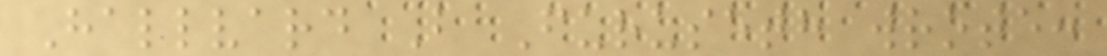Hallvard B Furuseth wrote:
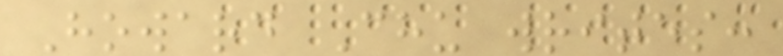Howard Chu writes:
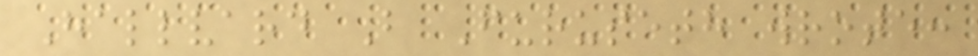Hallvard B Furuseth wrote:
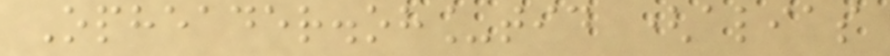Opheader.oh_tid (alias
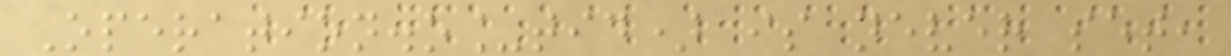Operation.o_tid) is never set,
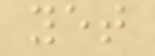yet
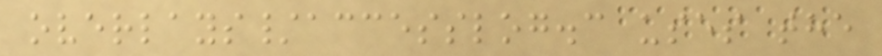overlays/accesslog.c uses the
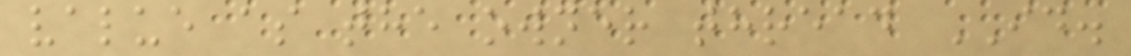value as the owner thread ID.
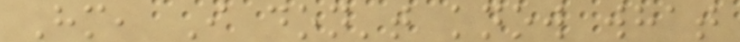Hm, I don't know what
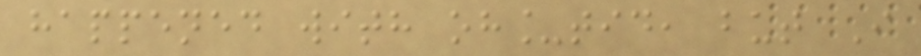happened with oh_tid, but I
